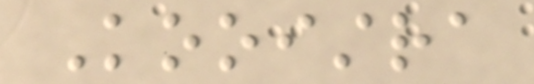Kooistra
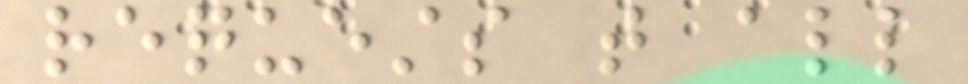requests that all
